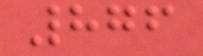876
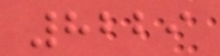8229
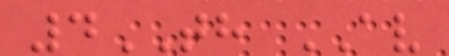4TH AV
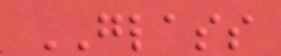GLASS
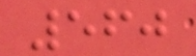560
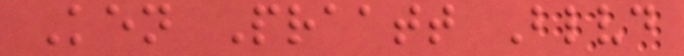Ken Praatt Blvd
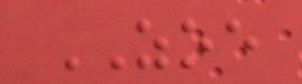ZOE
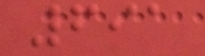691
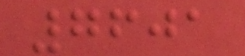7601
